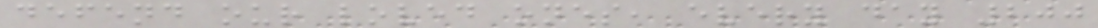defend our loved ones, every day 200
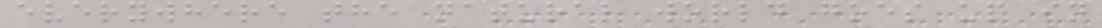everywhere the natural world goes up in
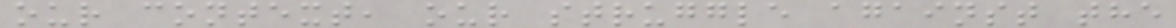our context, our struggle against the
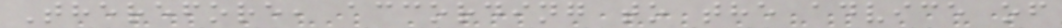Therefore, according to the advice of
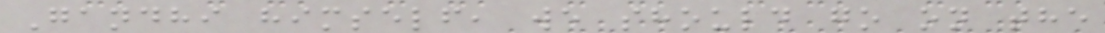Gandhi himself, we should go on the
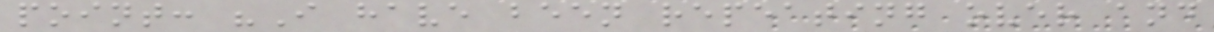point: "I have been repeating over and
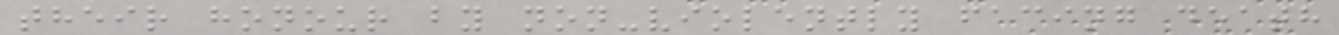their honour by non-violently facing death
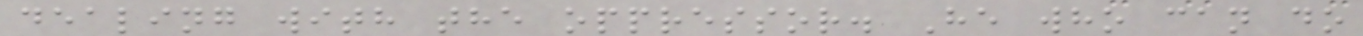dealing with the oppressor. He who can do
